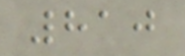810
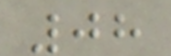08
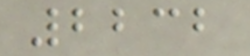2232
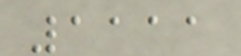1111
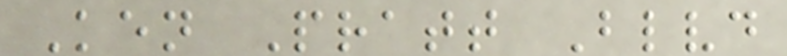Ken Pratt Blvd
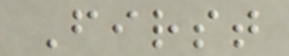First
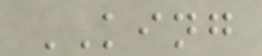KING
